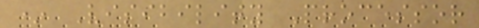* Visibility Processor
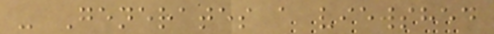- Generates a viewshed
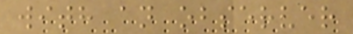with an observer
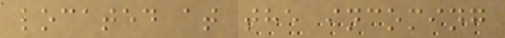located at the incoming
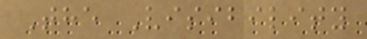The Visibility
